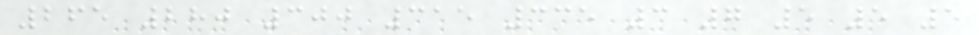265 280 300 315 335 3 7 5 5 5
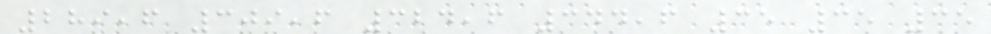289,6 309,6 324,6 344,6 35 35 35
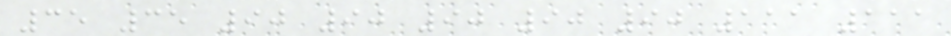35 35 90 90 90 90 90 111 111
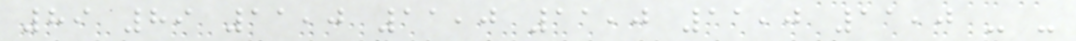89 89 11,0 11,0 11,0 11,0 11,0 - -
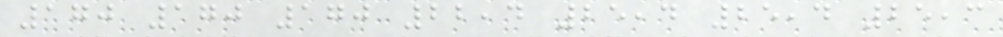170 170 170 22,4 25,4 25,4 25,3
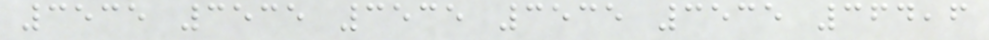3535 3535 3535 3535 3535 364,6
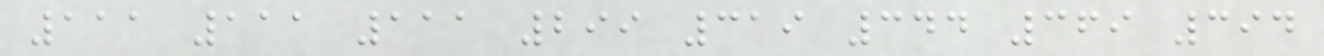111 111 111 299 319 344 369 394
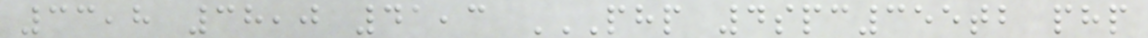33,8 38,0 41,3 PHP 4SPC355TB PHP
